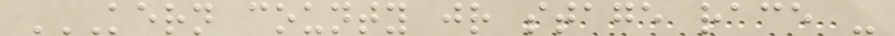KERN COUNTY JR STAGE RACE -
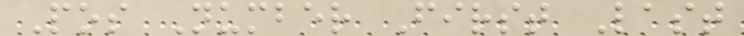Pos Number First Last
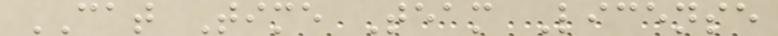CAT Time Team License
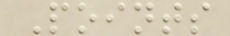Points
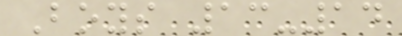Boys 13-14
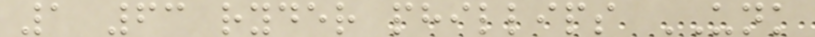1 63 ryder phillips UNK
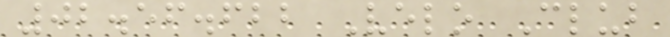02.56.622 Velo Club
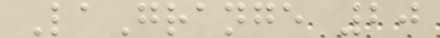LaGrange 20
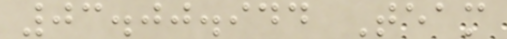03.00.944 Team
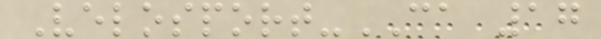Velosport-CA 17
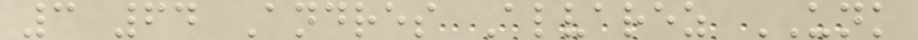3 64 Andres Alvarez UNK
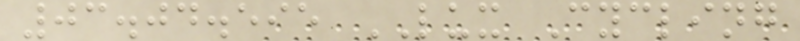03.04.595 LUX Cycling
